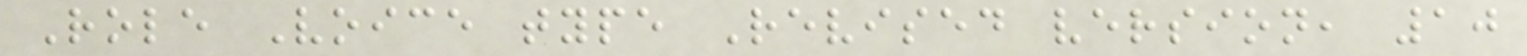Role Voice type Revised version, 10
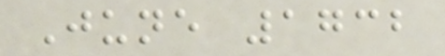June 1732
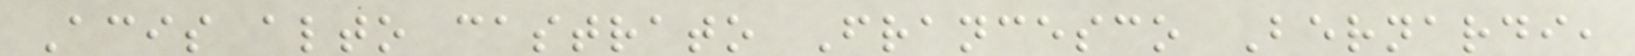Acis alto castrato Francesco Bernardi,
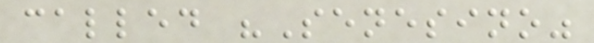called "Senesino"
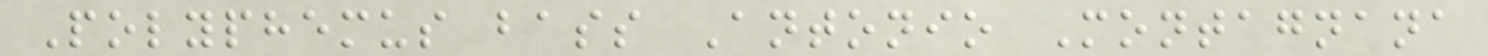Polyphemus bass Antonio Montagnana
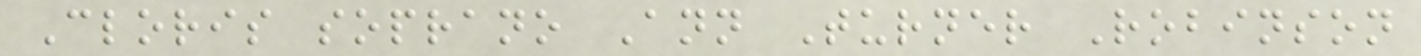Cloris soprano Ann Turner Robinson
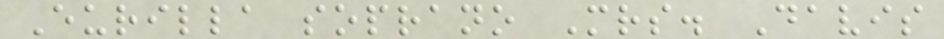Eurilla soprano Mrs. Davis
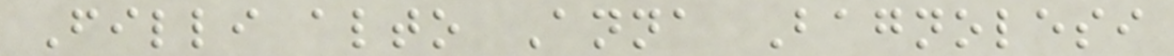Filli alto Anna Bagnolesi
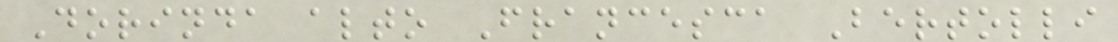Dorinda alto Francesca Bertolli
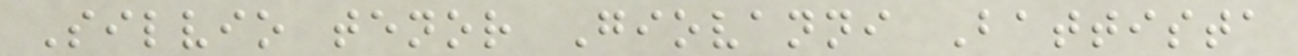Silvio tenor Giovanni Battista
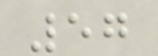57
